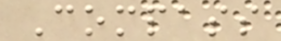Compass
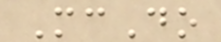McDo
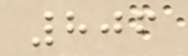806
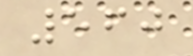560
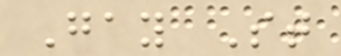Gay St
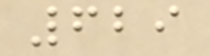629
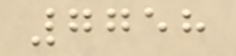7758
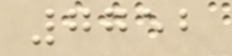7752
